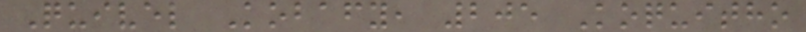Quivel Kobafy, 205 Koquitho
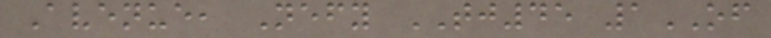Avenue, Nefy TJ45 1OF
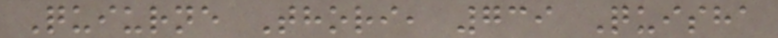Quiurne Thori, 739 Quisha
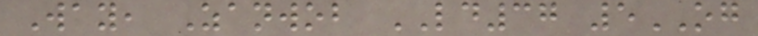Way, Zanwob LD37 5OG
